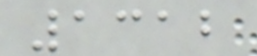1312
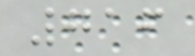716
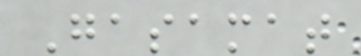Gasamat
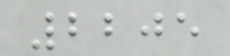2205
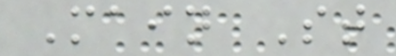Main St
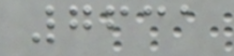7631
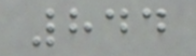844
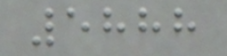5888
